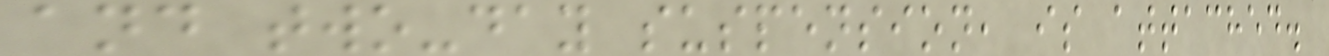and two-day suspension, is attached.
